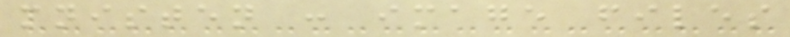mnisten : image files
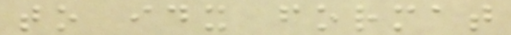to idx format
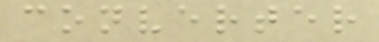converter
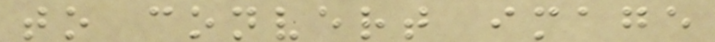to convert image
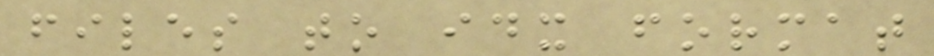files to idx format
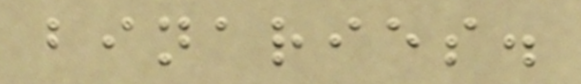binaries.
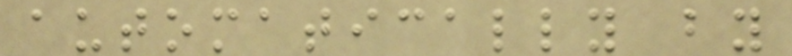automatically by
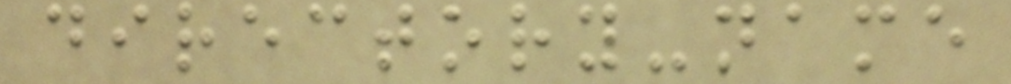directory-name
